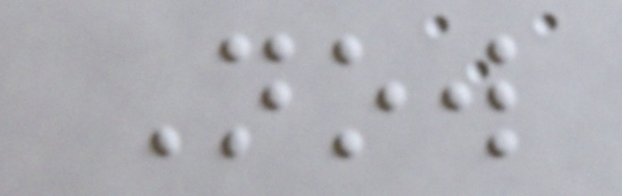Now
